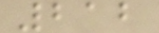212
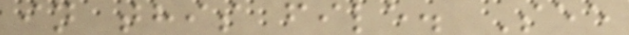in this file. See
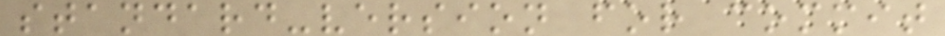standard-version for commit
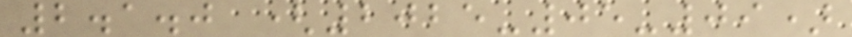2.1.0 (2025-05-09)
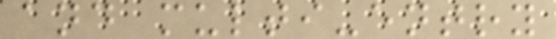and multi-entry
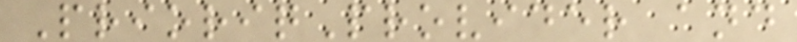PrioriqProvider and
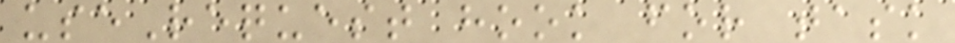useRequest hook for task
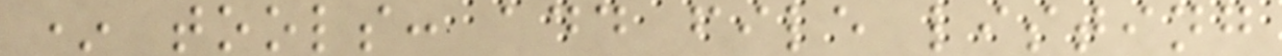* tools: add file listing
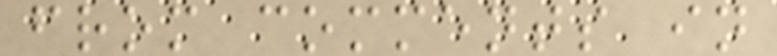from comments in
